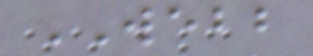WEBB
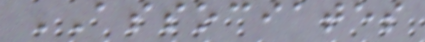ASSOCIATES
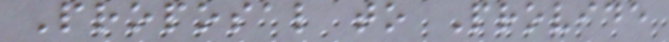Proposal to Provide
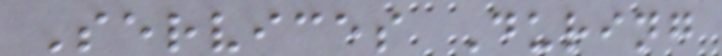Services During
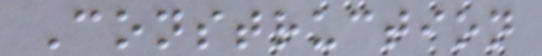Construction
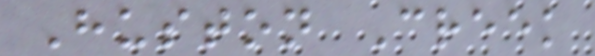Huston Creek
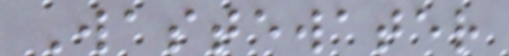Wastewater
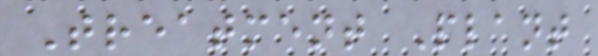Treatment Plant
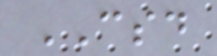CSD
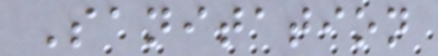Sanitation
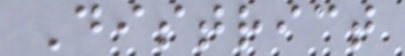District
